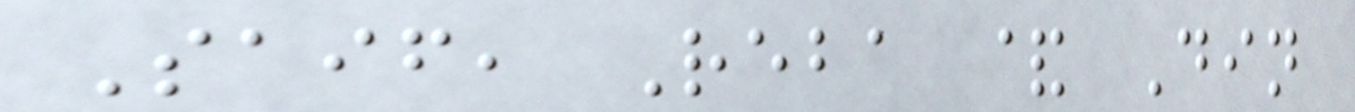Saif, Reba & Din
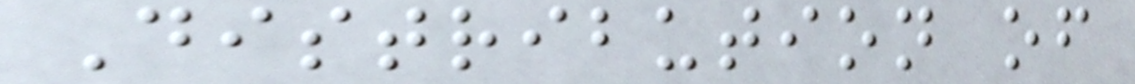Distribution of
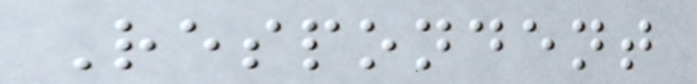Respondent
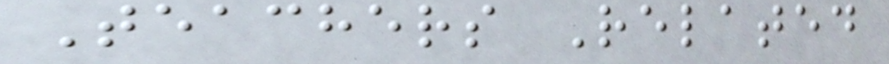Teachers Related
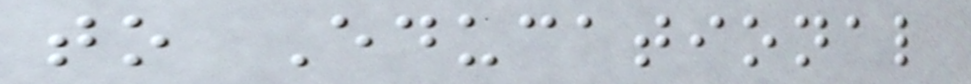to Educational
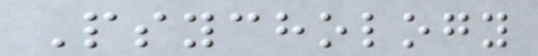Psychology
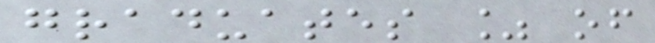graduates % of
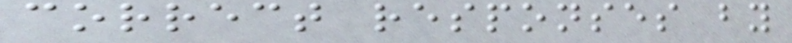correct responses by
